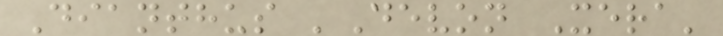Dianthus 'Devon Xera'
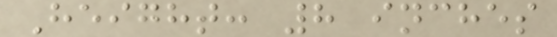Height: 8 inches
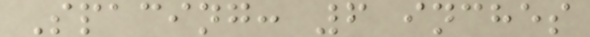Spacing: 6 inches
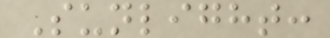Sunlight:
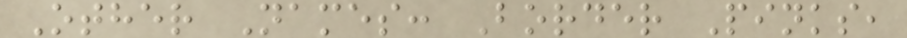Other Names: Border Pinks,
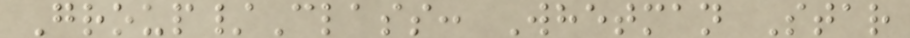Group/Class: Whetman Star
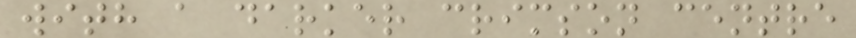with a darker crimson centre
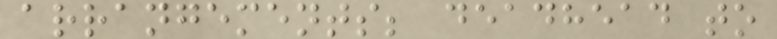arrangements; deadhead to
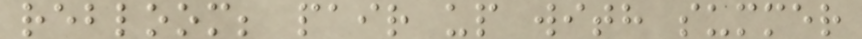rebloom; pair up with summer
